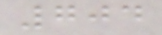704
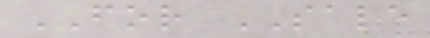FOR SALE
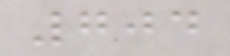704
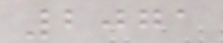2071
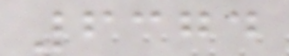6374
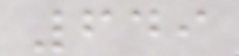649
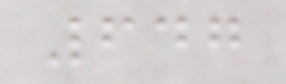647
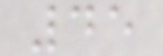45
